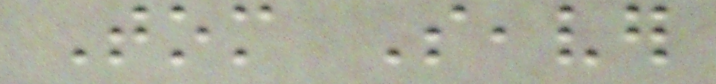Tom Seaver
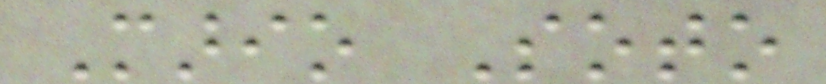Mario Soto
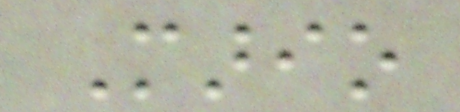Mario
